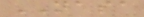NASA
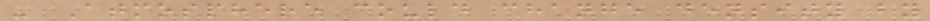- Atmosphere could change density by
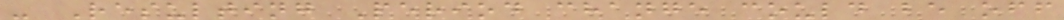- Resulting Period change could be off
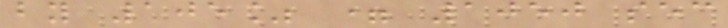by 105% = 1050 sec
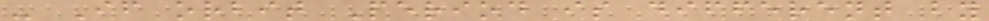- If orbit Period is different by
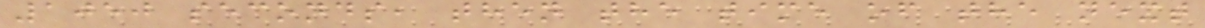1050 seconds, then the time of the next
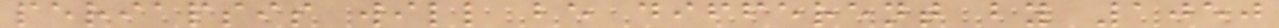periapsis will be different by 1050
